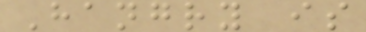Hangry is
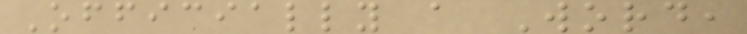Officially a Word,
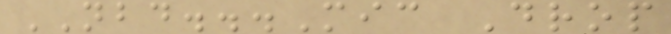NBD...Mic Drop
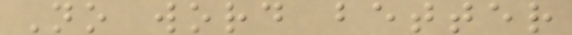No word better
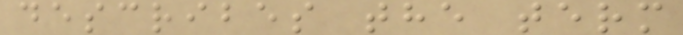describes the term
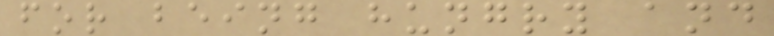for being hungry and
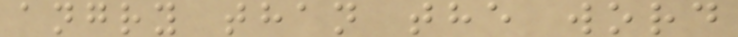angry than the word
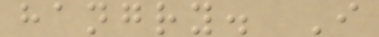hangry. I
